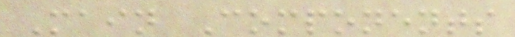Main Components
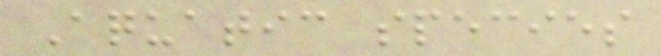Aquatic species
